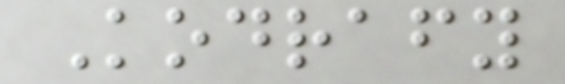Kodrafy
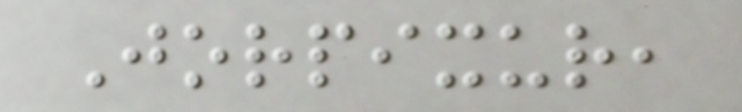Jorpixur,
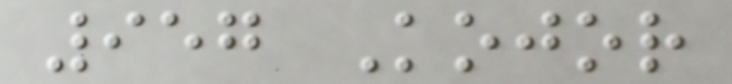957 Kojor
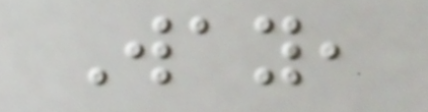Way,
